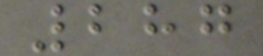287
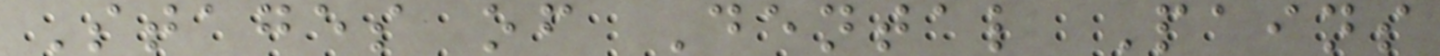Stages of Dental Pains
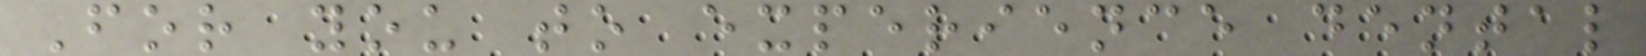For you to experience dental
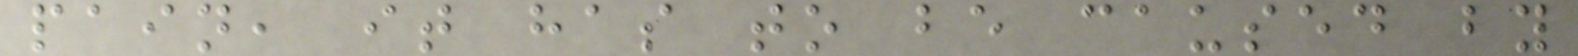pain, it has to be caused by
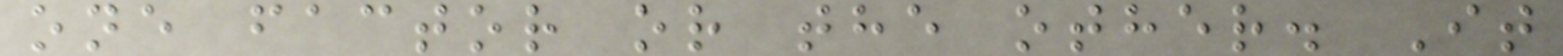one factor or the other. It
